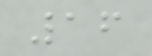16
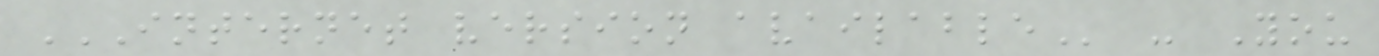INTERNET VERSION AVAILABLE - You
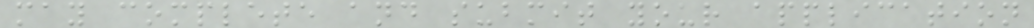may complete and submit your application
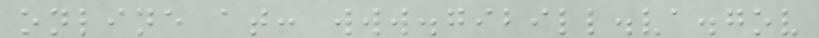online at: www.gibill.va.gov
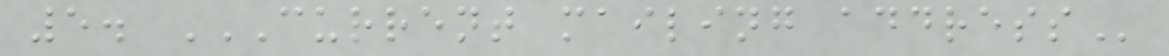5. CURRENT MAILING ADDRESS
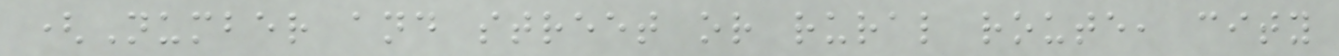(Number and street or rural route, city
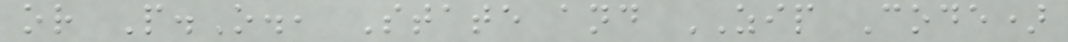or P.O., State and ZIP Code)
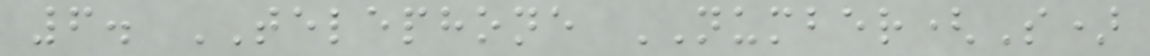6. TELEPHONE NUMBER(S)
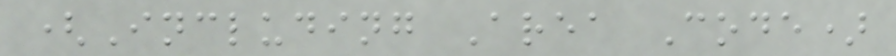(Including Area Code)
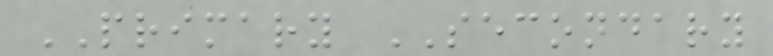PRIMARY SECONDARY
